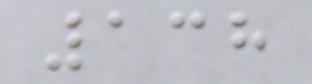138
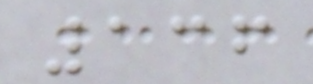136
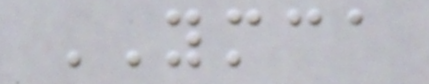YMCA
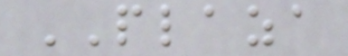PLAZA
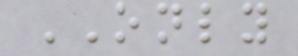ONLY
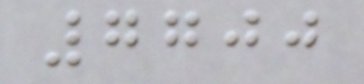7700
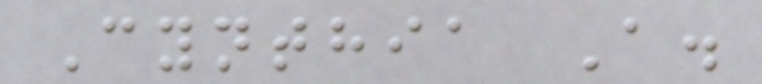Cynthia A.
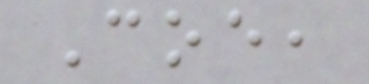Coe,
